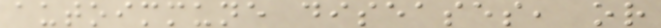autoimmune diseases, or
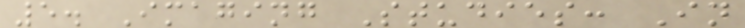5. Imaging Studies: In
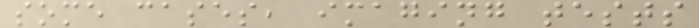some cases, imaging tests
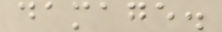damage.
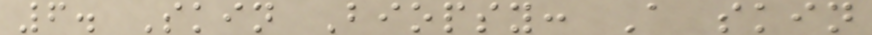6. Skin Biopsy: A skin
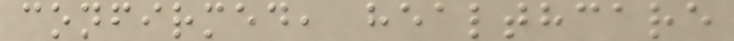confirmed, healthcare
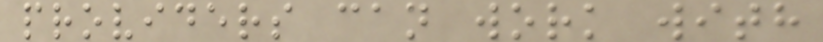providers can work with
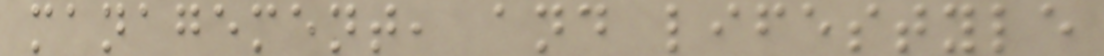management, and lifestyle
